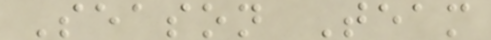Season Team
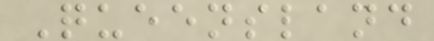Queensland
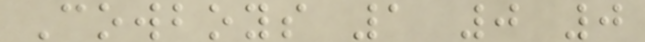Cowboys 1 0 0
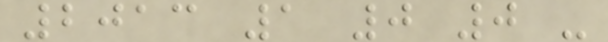2013 1 0 0 -
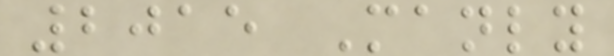2015 Manly
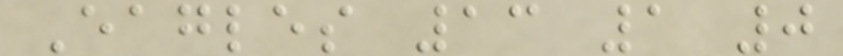Eagles 13 1 0
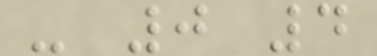- 0 4
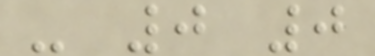- 0 0
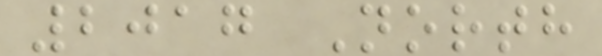2017 North
